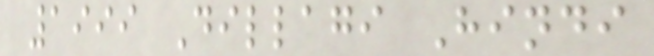1999 Dillagi Hindi
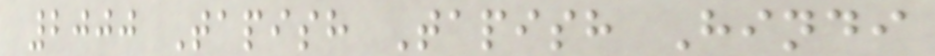2000 Tapish Tapish Hindi
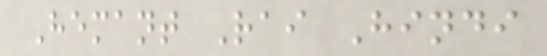Hemant Rai Hindi
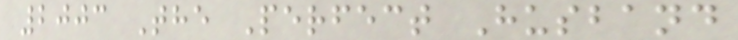2003 The Perfect Husband
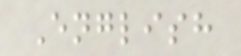English
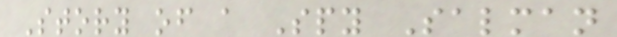Story of a Spy Salman
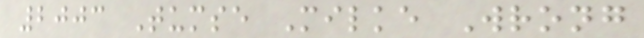2003 Tumse Milke Wrong
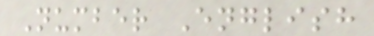Number English
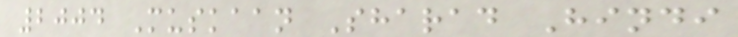2004 Muskaan Sharad Hindi
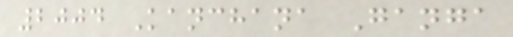2004 Kanchana Ganga
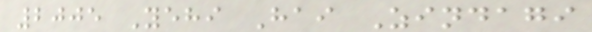2005 Yehi Hai Zindagi
